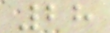28
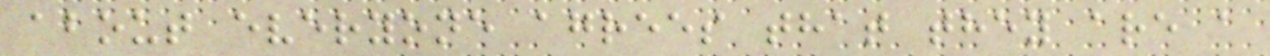about everyone agrees that they are a
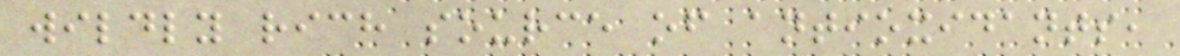wildly rich source of antioxidants,
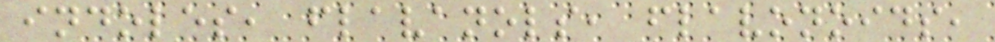indoles, flavanols, flavonoids,
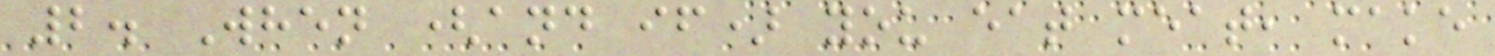2. When (and if) you eat meat, make
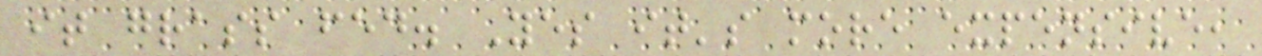it grass fed. Yes it's more expensive,
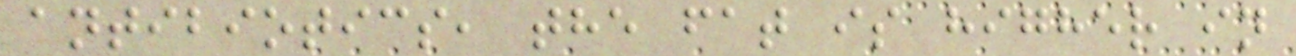antibiotics, the fat is higher in
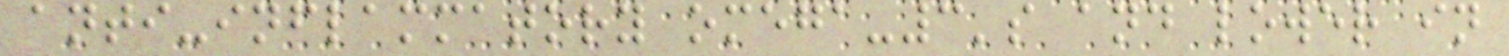anti-inflammatory omega-3's and lower in
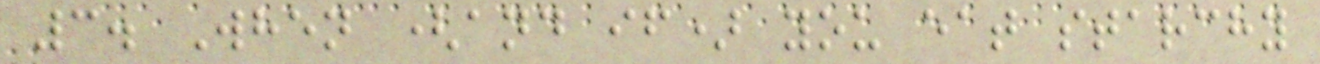3. When (and if) you eat starchy
